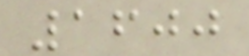1600
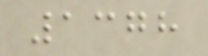1378
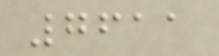7611
